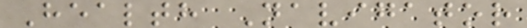Health Navigator
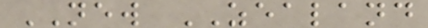NEW ZEALAND
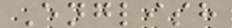English
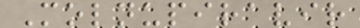Molnupiravir
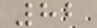82
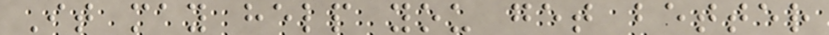It may help you get better
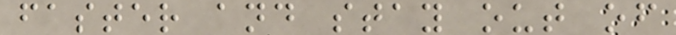faster and stay out of
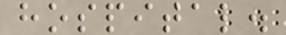hospital.
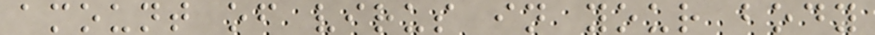amount of virus in your body
